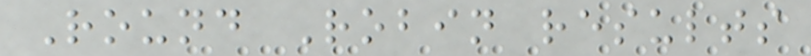Round Robin results
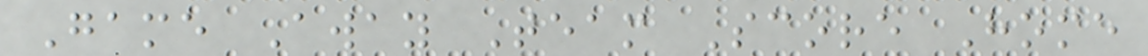Game Away Team Score Home
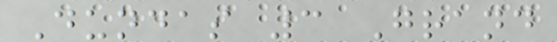Dundas 3 Grand
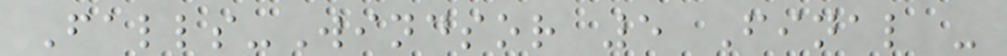Falls-Windsor 5 Final -
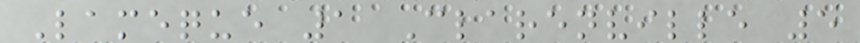Lameque 1 Clarenville 5
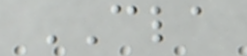CLA
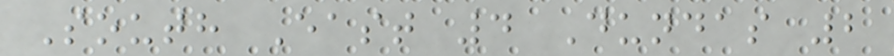South East 4 Dundas 2
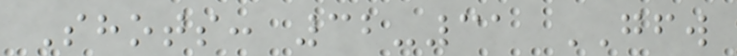Shots: 32-31 GFW
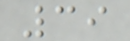39
